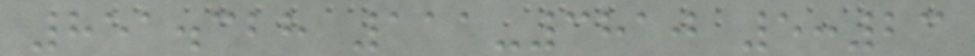851.328 111-3810 5:23
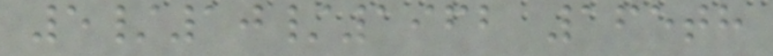5/10/1962 165th
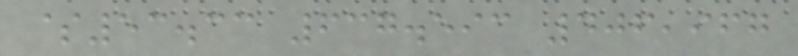$53.33 637.593 406,967
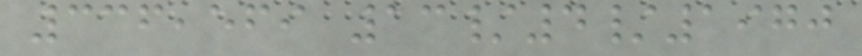336,569 13/4/1970
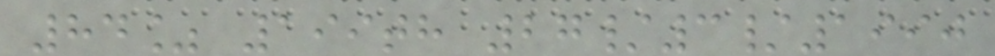84% 199th 27/3/1990
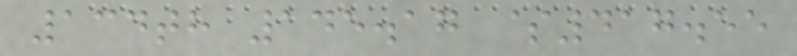134th 145.17 $417.55
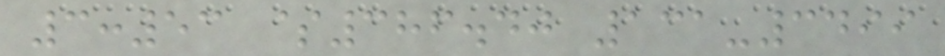3:53 $386.40 131-3499
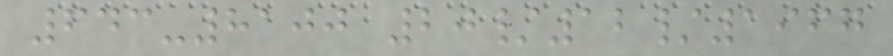643-8100 20/12/1967
